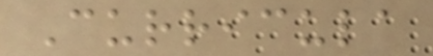Curricula
